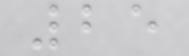25
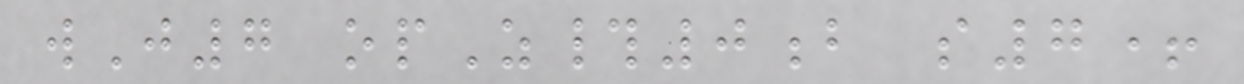wJ7 opZ#0b s7+
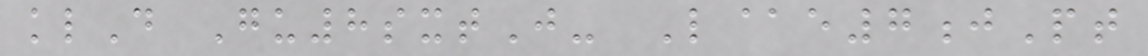klD Gu8sxtJ- L@e7jPt
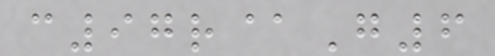c97r@G6
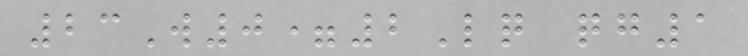23W0=2Lq qg1
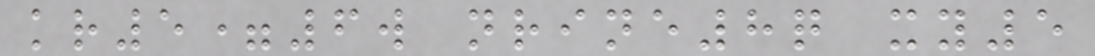kr5=6w nrine8q xy5
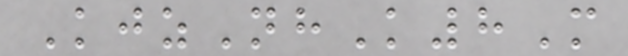KjzNhK8M
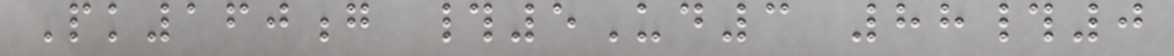Pk160g #5Ud3 88#0
